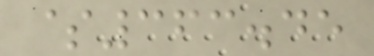$363.45
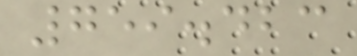759.423
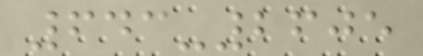643-2605
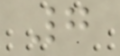7
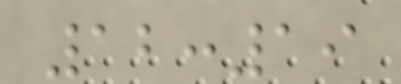12:19
